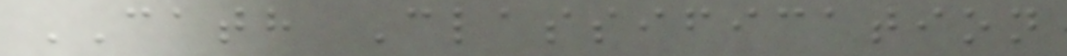CATH Classification
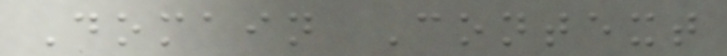Domain Context
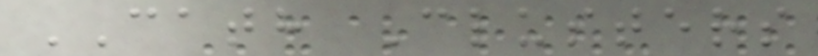CATH Clusters
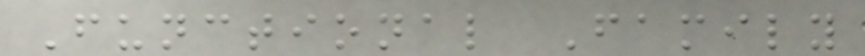Functional Family
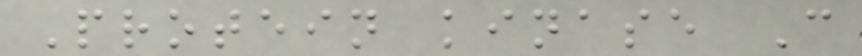Protein kinase C
